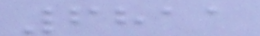6811
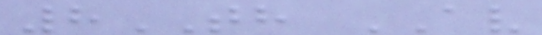8TH AV
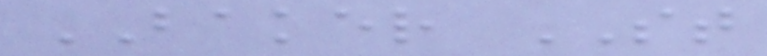BAKER ST
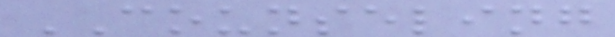COUNSELING
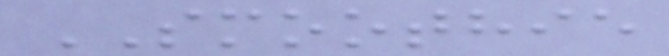SMOOTHIE
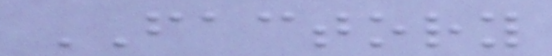FACTORY
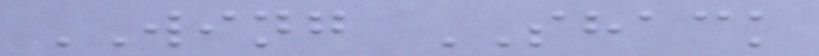WING SHACK
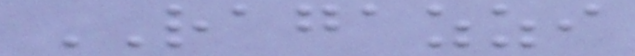RAGAZZI
